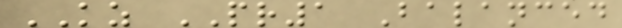KZ PR1 Balanced
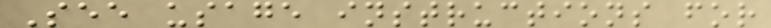See usage instructions for
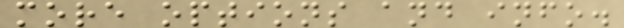more options and info.
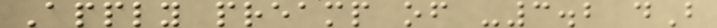Apply preamp of -3.2 dB
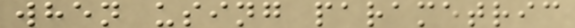when using parametric
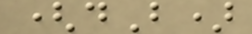(dB)
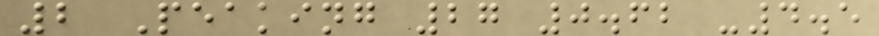2 Peaking 27 0.62 -4.5
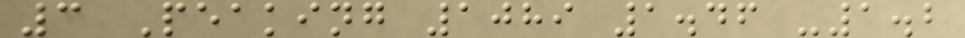3 Peaking 1089 1.46 -1.2
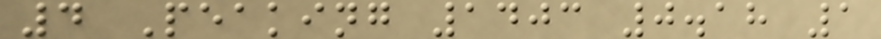4 Peaking 1403 0.18 1
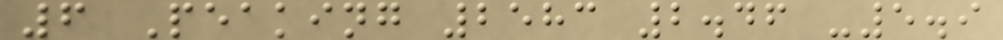6 Peaking 2583 2.46 -5.9
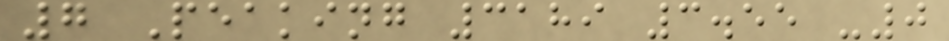7 Peaking 3189 3.55 -0
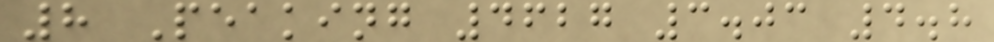8 Peaking 4627 3.03 4.8
